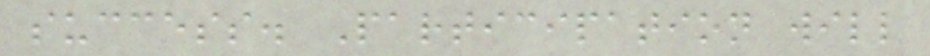success. Participation will
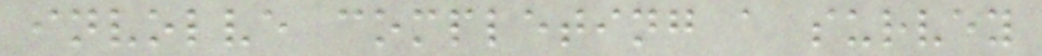involve completing a survey
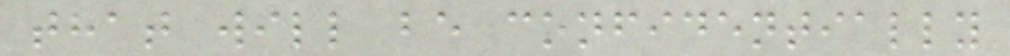that will be confidentially
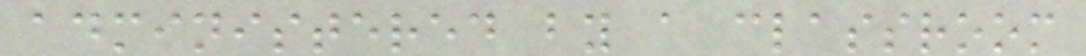administered by a classroom
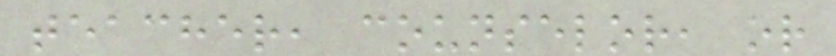teacher, counselor, or
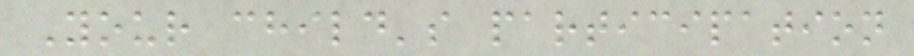Your child's participation
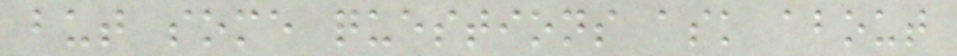but some questions ask about
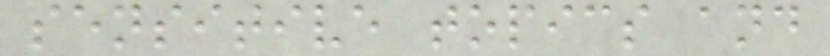sensitive topics and
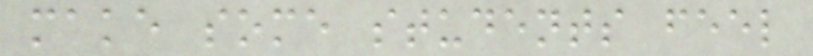make some students feel
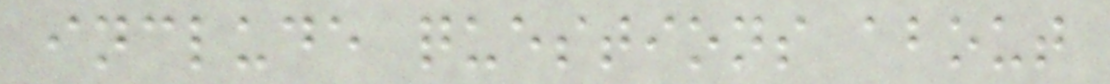include questions about
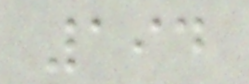194
